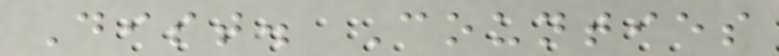Dist. Counties
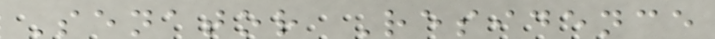Senator Residence
